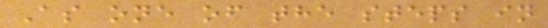As one of the steps in
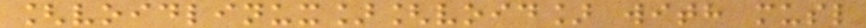[voidlinux][void] with musl
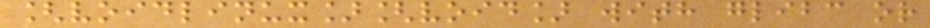[voidlinux][void] with glibc or
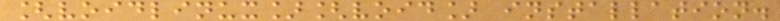[voidlinux][void] installation.
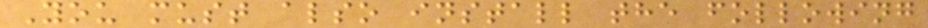You must also install the following
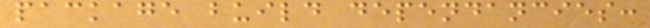package build dependancies:
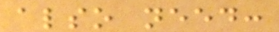also need:
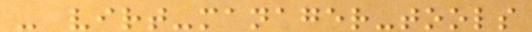- virt-manager-tools
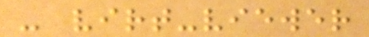- virt-viewer
